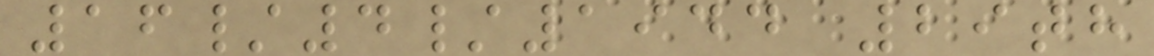16/4/1944 29th
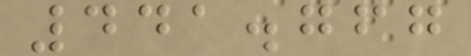441.767
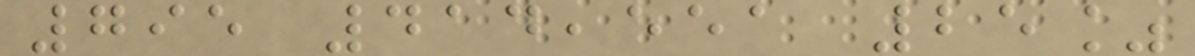795 414,551 25%
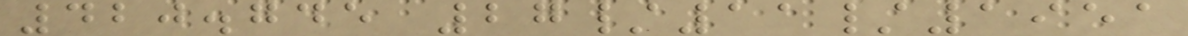420.745 27/11/1951
